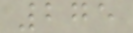275
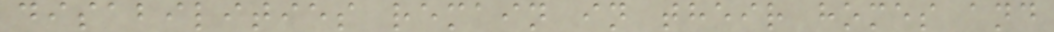disabilities remain in their homes and
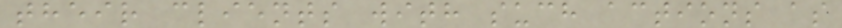their clients with such actions as
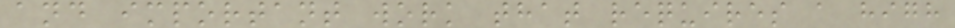and important work that requires a high
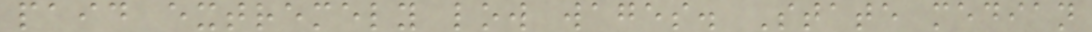paid extremely low wages. State median
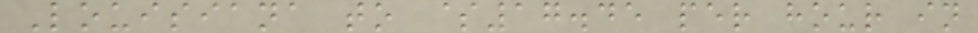Louisiana to $17.45 per hour in
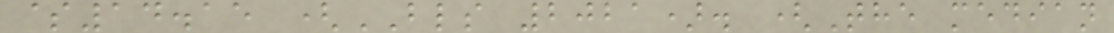$14.15 (BLS 2021). (The median
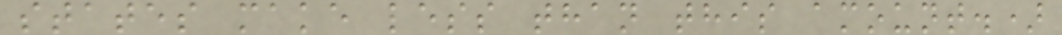states make less than this amount.)
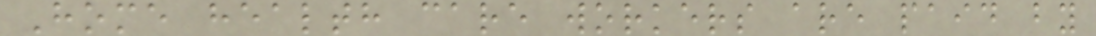Home health care workers are paid by
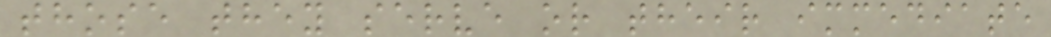those they serve or their immediate
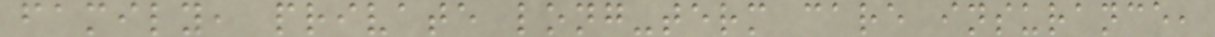family, private long-term care insurance,
